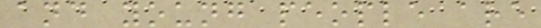and young people are
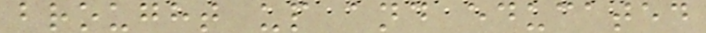brought up and educated
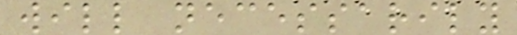will necessarily
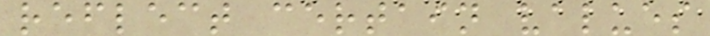reflect certain values
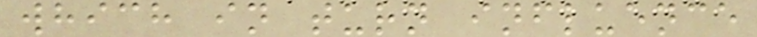which in turn influence
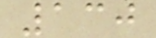130
